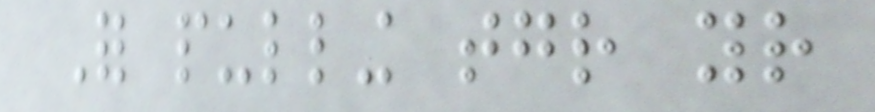For pulling together your
